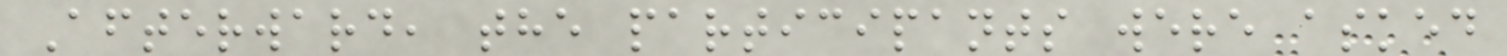Afterward, the participants were asked
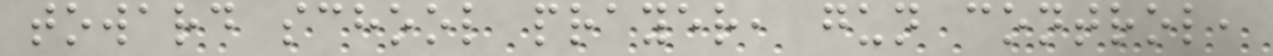toward school prayer, gun control,
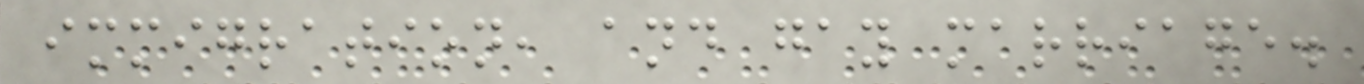immigration, and gay marriage.
